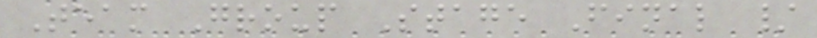Team Group Stage Final /
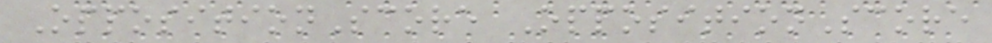OppositionScore OppositionScore
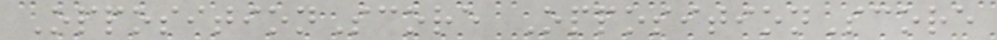OppositionScore OppositionScore
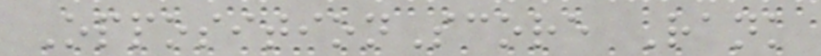OppositionScore Rank
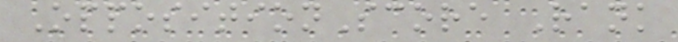OppositionScore Rank
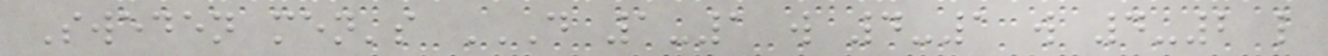Sweden men's D 1-1 W 4-1 W 4-2 L
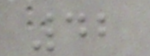42
